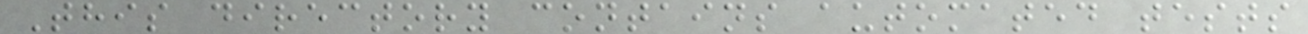This directory contains automated tests
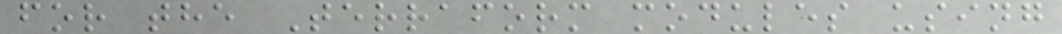for the Terraform modules using
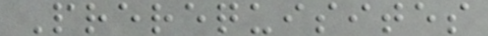Prerequisites
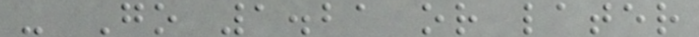- Go 1.21 or later
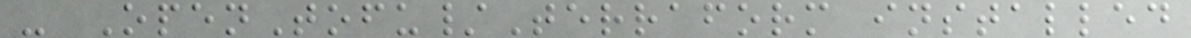- OpenTofu/Terraform installed
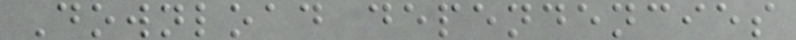Download dependencies
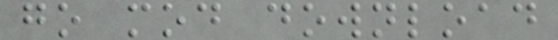go mod download
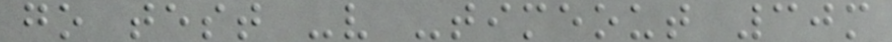go test -v -timeout 30m
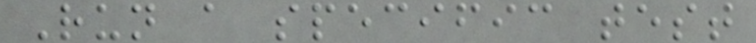Run a specific test
